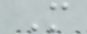M
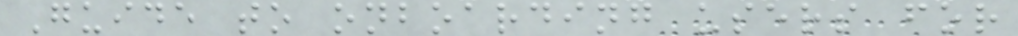Guide to onboarding users for
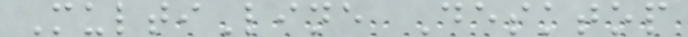MultiLine Desktop
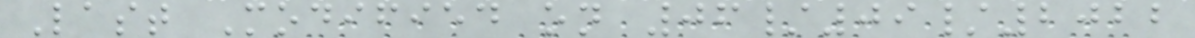Last Modified on 06/09/2022
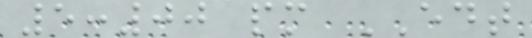5:00 pm EDT
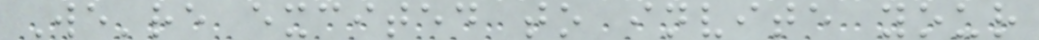We're excited to invite your
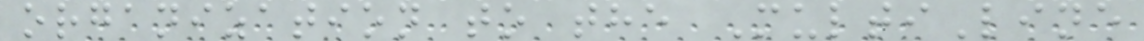organization to the MultiLine
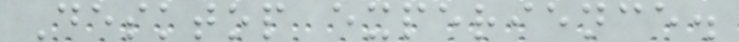Desktop experience.
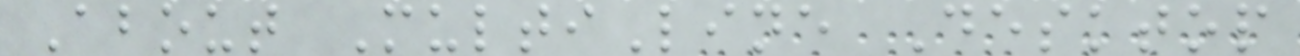About MultiLine Desktop
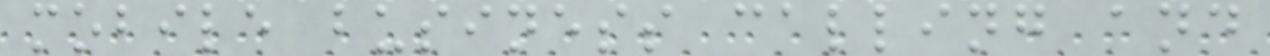mobile business calling and
